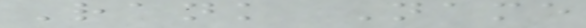Rank Name
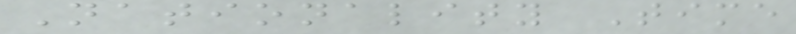Nationality Time
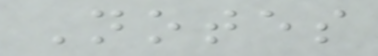Notes
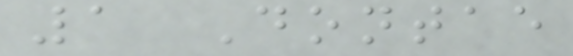1 Dontae
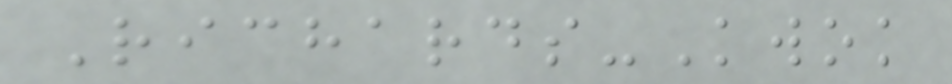Richards-Kwok
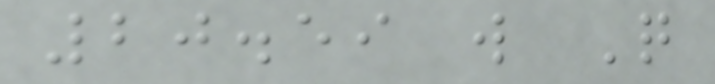20.59 w Q
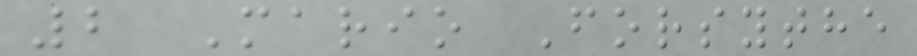2 Mario Forsythe
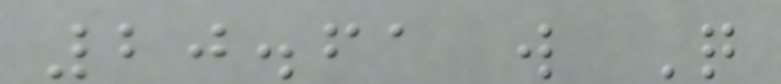20.61 w Q
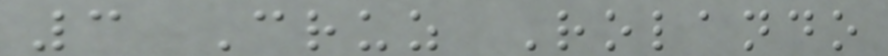3 Cruz Rolando
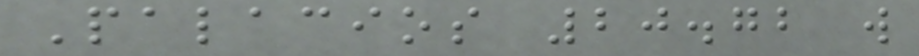Palacios 20.72 w
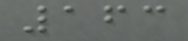163
